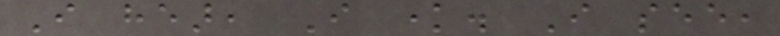I hear, I know. I see,
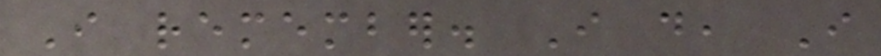I remember. I do, I
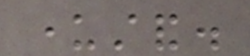understand.
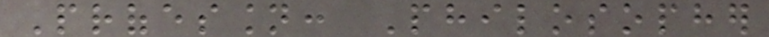Profession: Philosopher
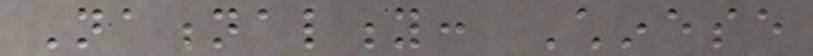Nationality: Chinese
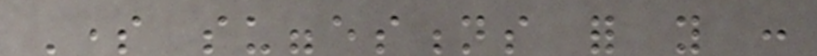Some suggestions for you :
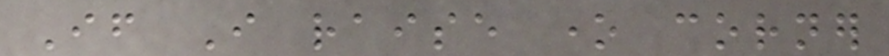If I raise one corner
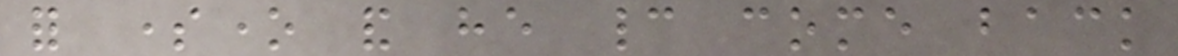for someone and he cannot come back
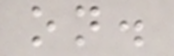on.
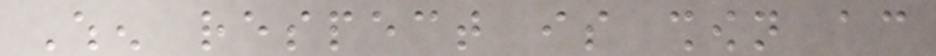When respect is shown according
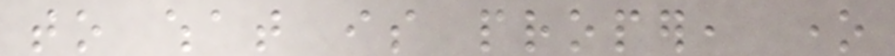to what is proper, one
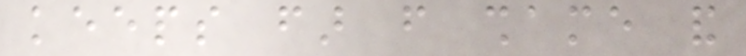keeps far from shame and
